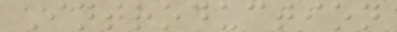Introduction
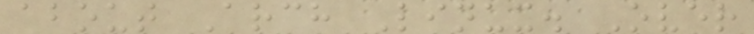about Arch Linux. Over
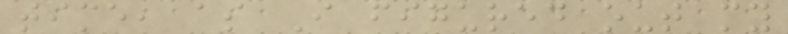time, as I figured out my
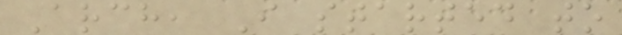Arch, I started to
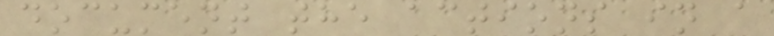document the actions in a
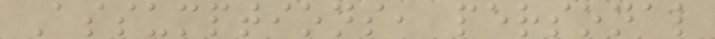Assumptions, personal
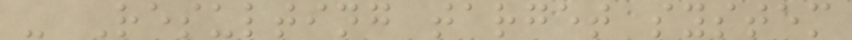- Resulting target system
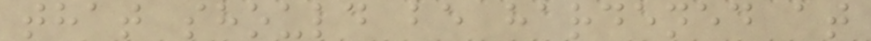that should be hardened at
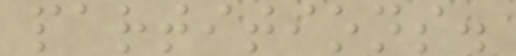partitions.
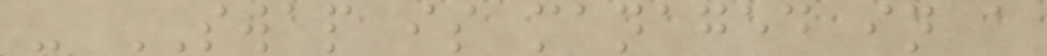- SWAP is managed in a
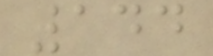144
